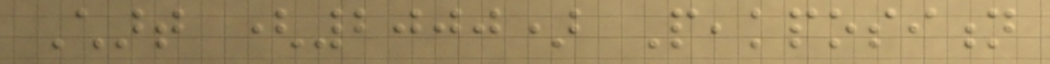Chart (2000) Peakposition
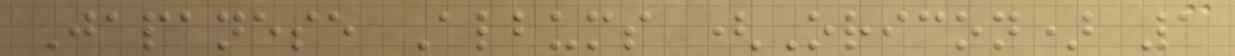Japanese Albums (Oricon) 1
